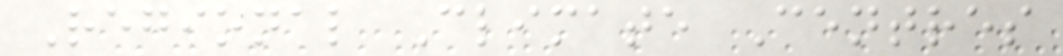Regional Climate Centres
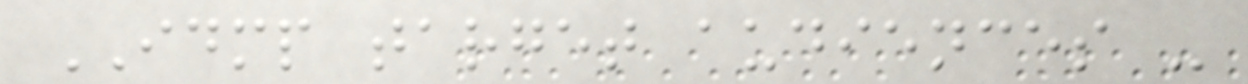IDMP target audiences -
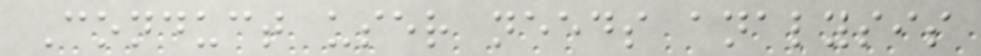Conduct user needs analysis
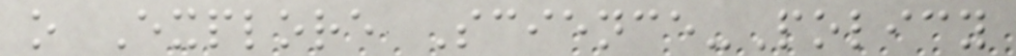o Explore Science-Policy
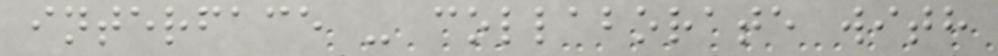interface - collaborate with
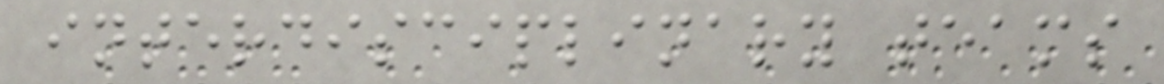interdisciplinary teams
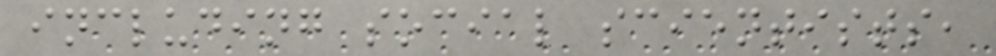including social scientists,
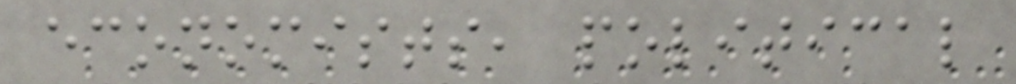economists, political
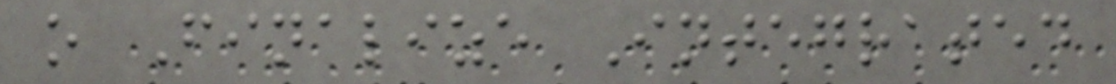o Finalize Integrated
